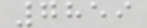7859
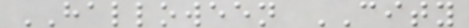HALLOWEEN CITY
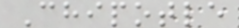Chipotle
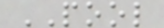POOL
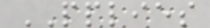PPLIES
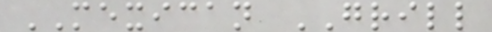MEXICAN GRILL
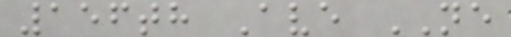156th Ave NE
